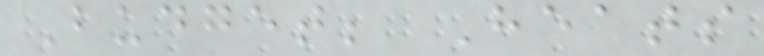Budget; Heats
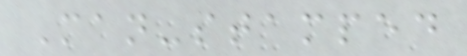Man-stamped
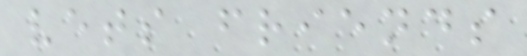vets friends
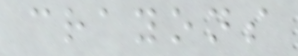crayons
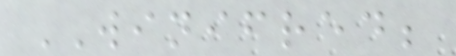WINIFRED;
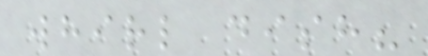whirl dish?
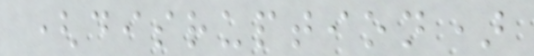(disruption)
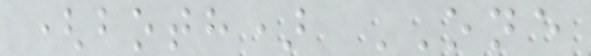(both) ONE
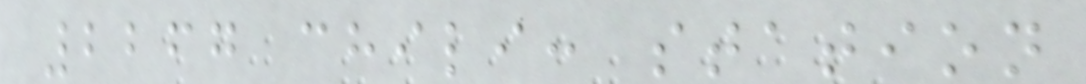2267 chili: station
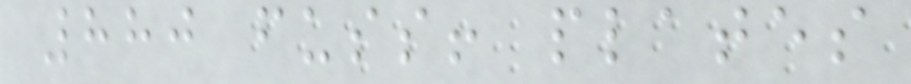880 fuss! plates
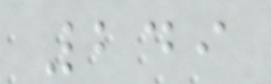249
